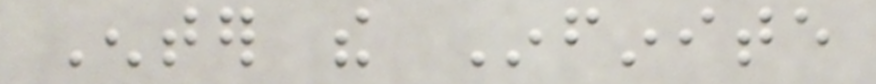Enter the Infinite
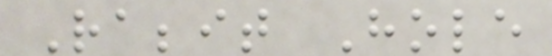Rabbit Hole
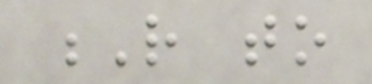R to
